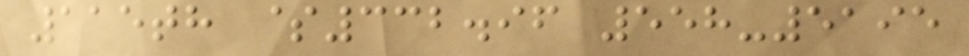115th $332.96 558-5195
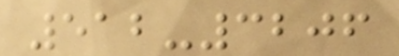512-3206
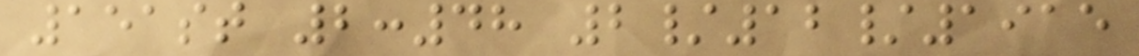151st 2:48 2/12/1915
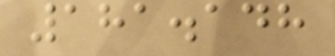181.148
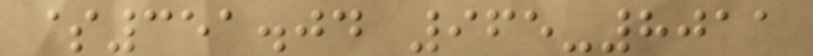$351.04 965-8011
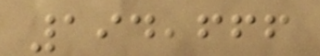194,666
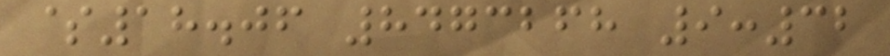$18.06 8473268 9:32
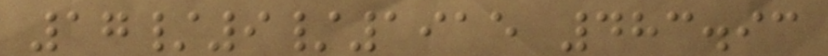17/9/1915 483.93
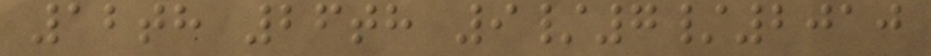12th 26th 9/7/2010
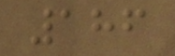186
